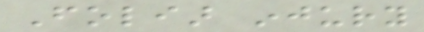Foliar injury
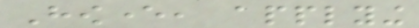However, applying
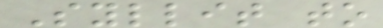Syllit to
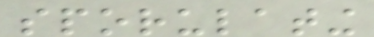sporulating
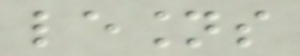lesions
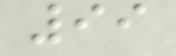99
